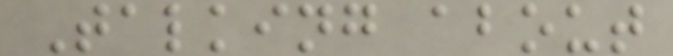Talking about
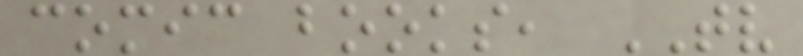comic books, TV
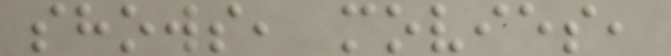shows, movies,
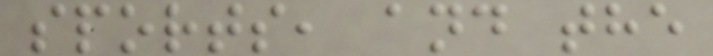sports, and the
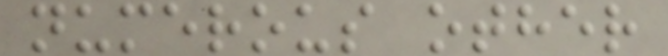numerous other
